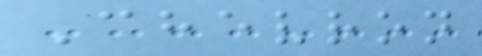Chevron
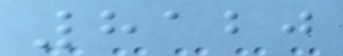8120
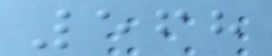568
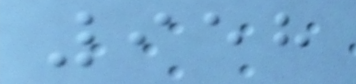958
